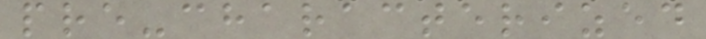pre-characterized
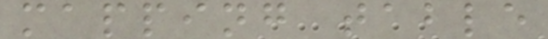mapping table
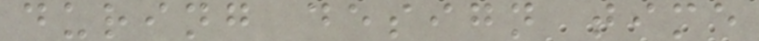during design time
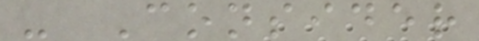- Consider
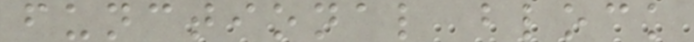functional block
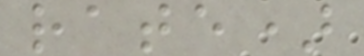rate)
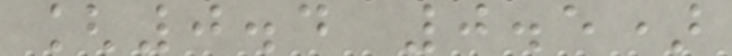[0.4 0.5)
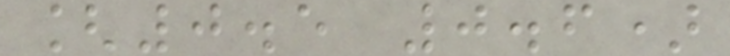[0.5 0.6)
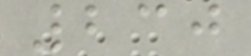230
